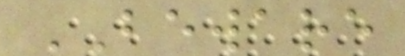BEWARE
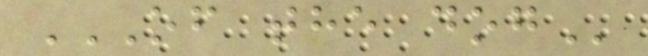OF THE DOG
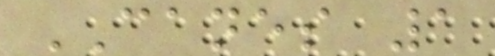CANES 1
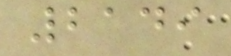2149
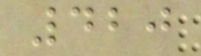420
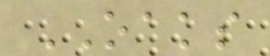OAKS
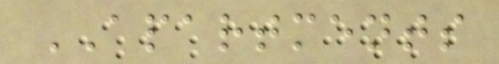APARTMENTS
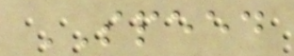SPEED
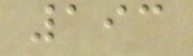193
